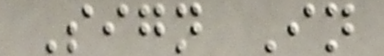Sign In
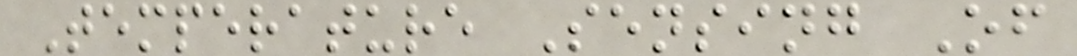Temperature Sensing Of
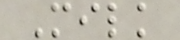Milk
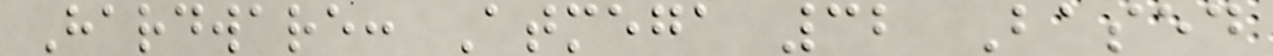Hardware: Atmega 32 Based
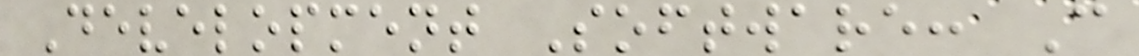Development Software: C
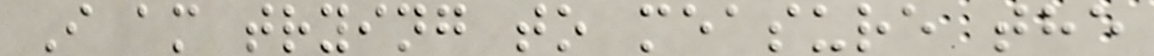I am trying to measure the
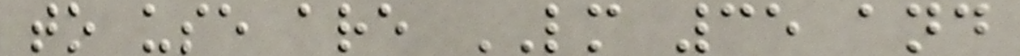to use are LM 35 and
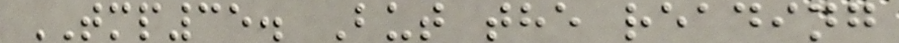TMP35. But the reading
